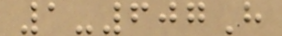1-607H
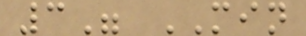3" MIN
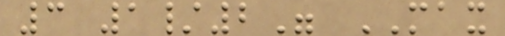3 1/2" MAX
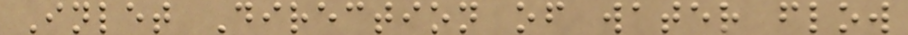Inlet Direction of water flow
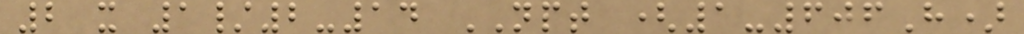2 x 1/2-14 NPT (1-606H)
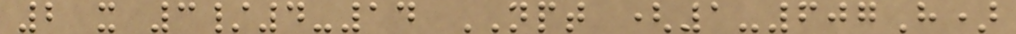2 x 3/4-14 NPT (1-607H)
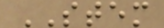STEM
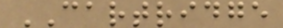CARTRIDGE
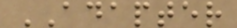ADAPTER
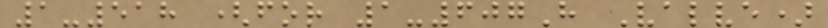1-518 (for 1-607H Valve)
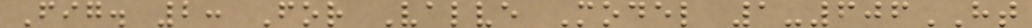Fig. 2: For Valve Model 1-606HT
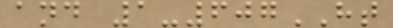and 1-607HT
